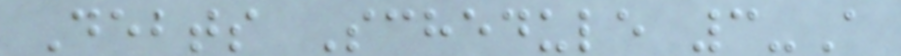Debts Schedule 3-A
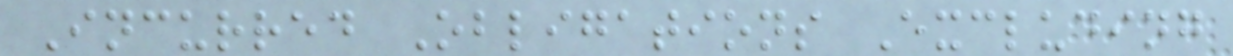Incurred Obligations Excluding
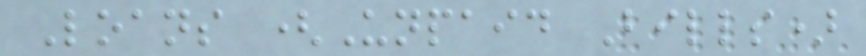Loans (Unpaid Bills)
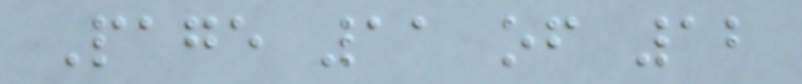Page 11 of 12
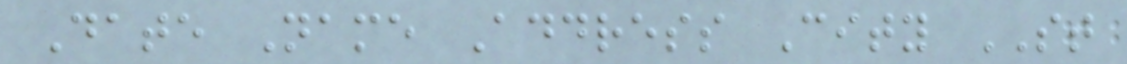Date Name Address City ST
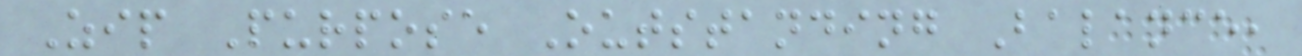Zip Purpose Outstanding Balance,
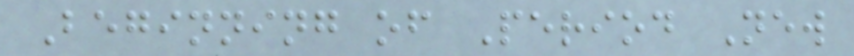Beginning of Period New
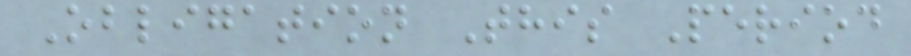Obligation This Period
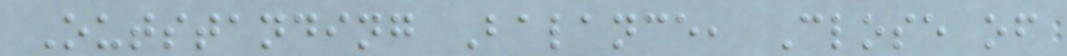Outstanding Balance, Close of
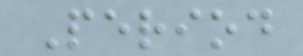Period
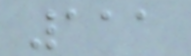111
